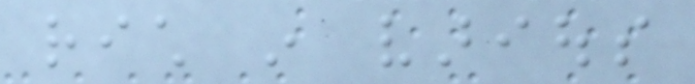rich in various
